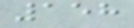158
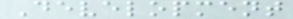Development
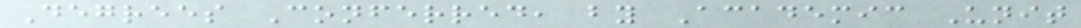Degrees Conferred, by Academic Unit
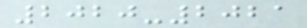2020-2021
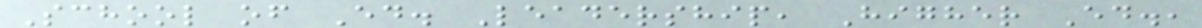School of Ed. Leadership, Higher Ed.,
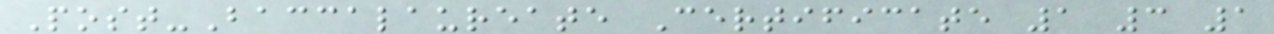Post-Baccalaureate Certificate 1 3 1
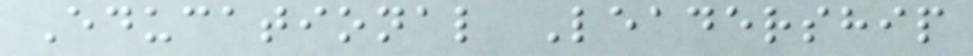Educational Leadership
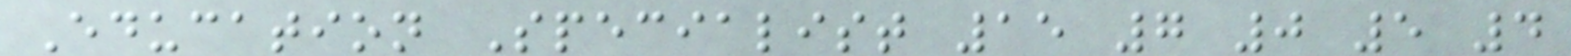Education Specialist 15 7 0 5 4
